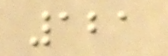121
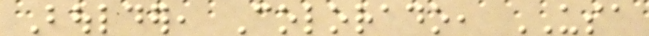Boulder, Colorado, USA
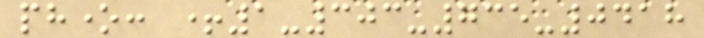phone: +1-303-735-0418
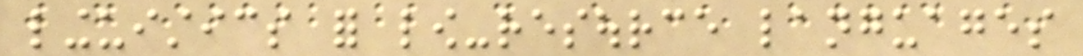linguistics for low-resource languages
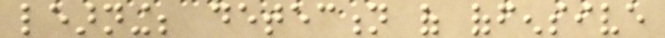learning; detection of offensive
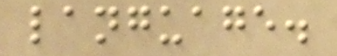language.
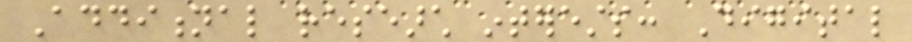Additional research interests: Digital
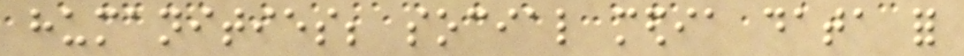humanities; social media data for
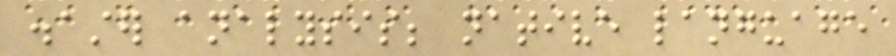disaster analysis; native language
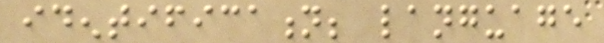identification; language
